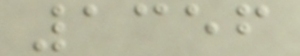1356
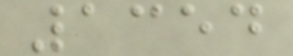1354
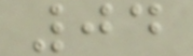04
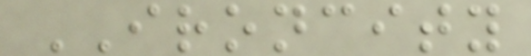IRONCITY
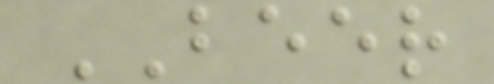BEER
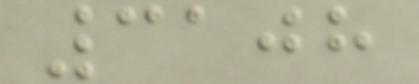3108
